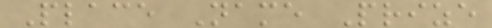Place Name Prize
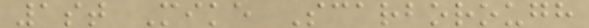1st Mike Scarborough
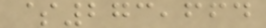$273,664
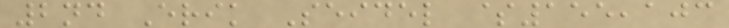2nd Erik Seidel $155,103
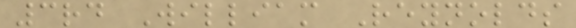3rd William Reynolds
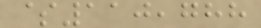$110,788
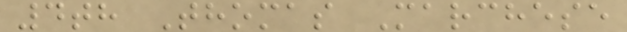4th Thomas Marchese
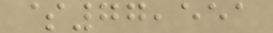$77,551
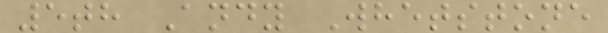5th Andy Whetstone
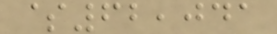$62,041
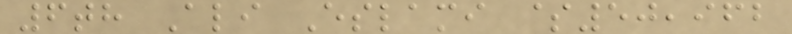6th Ali Eslami $50,962
